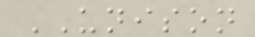UNISON
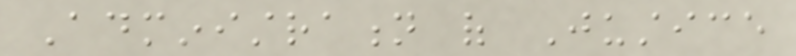Administration of Justice
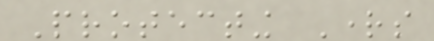Protecting Rights
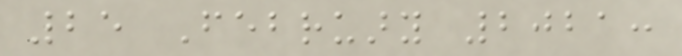25 February 2021:
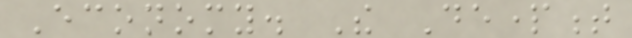Economy. The Department
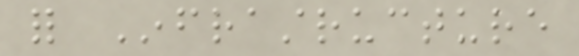for Infrastructure
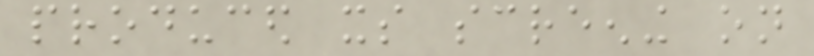produced its screening on
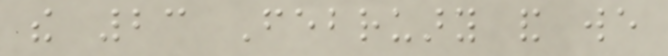the 23 February and we
